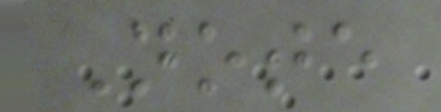Note
